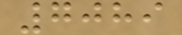7089
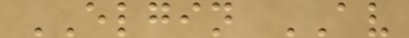ELGIN AV
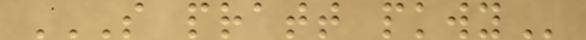S PRATT PKWY
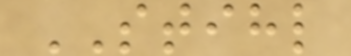STIHL
